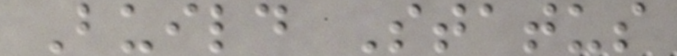Build Status
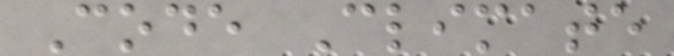Code Climate
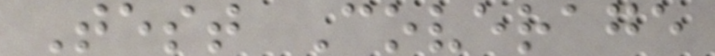Test Coverage
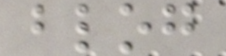blog
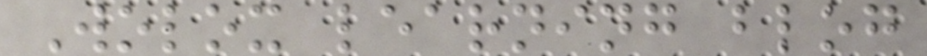Wolox learning blog
